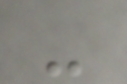-
